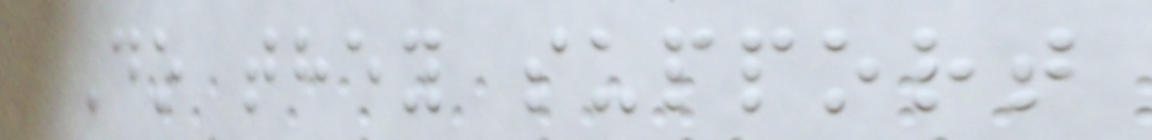Do they support
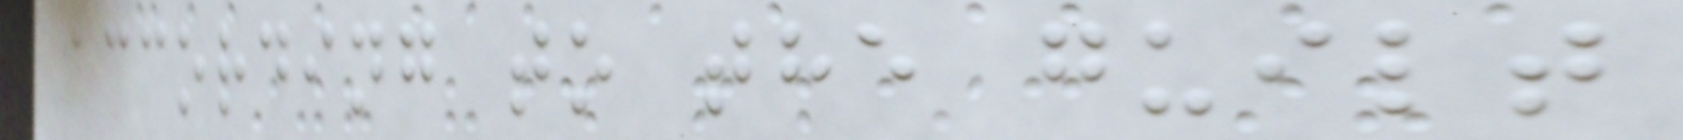according to the guilt
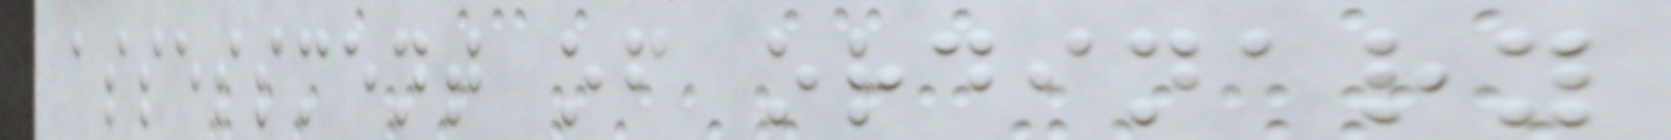assessment of ordinary
